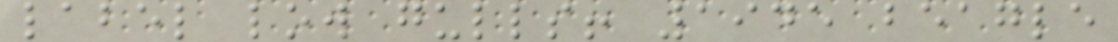label low gulls! 1945 beagle
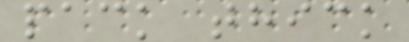pack thick
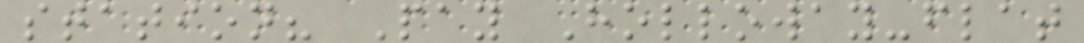station? Pay Holloway-flat
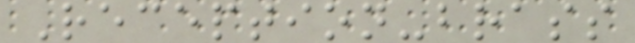Reception-brass
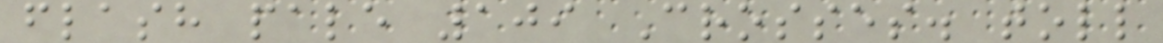flash pale 109 Crosses. toll
